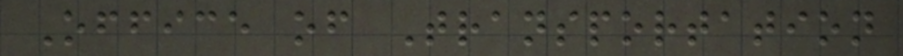Office of Transportation
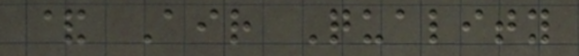& Air Quality
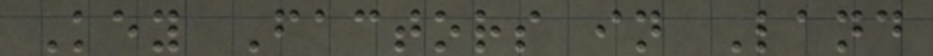Key Factors in Land
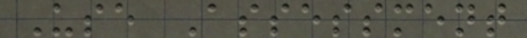Use Assessment
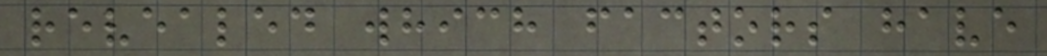revealed which factors have
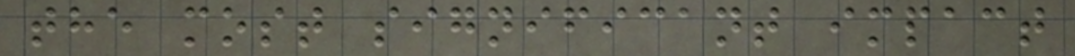the most significant impact
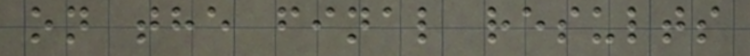on the final results
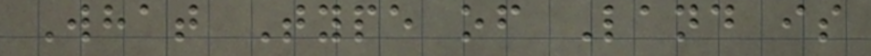What Type of Land is
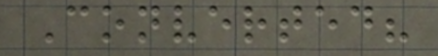Converted?
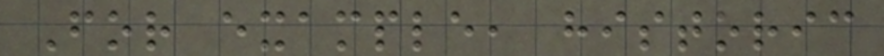For example, historic
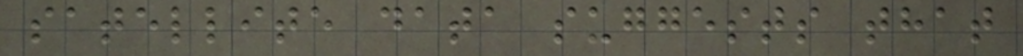satellite data suggests that
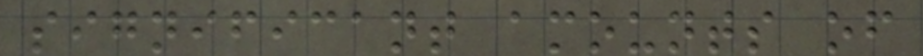significant amounts of
